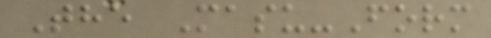The Masu-Form
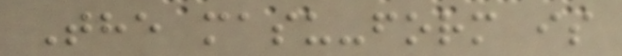The masu-form is
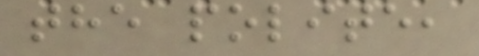the polite,
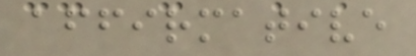affirmative
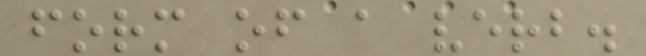form of a verb.
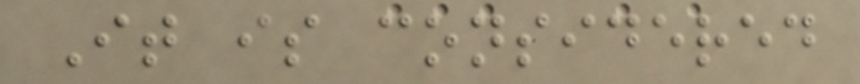It is considered
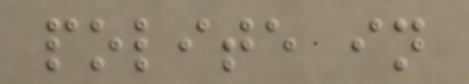polite in
